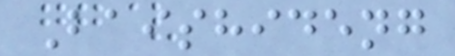Baishideng
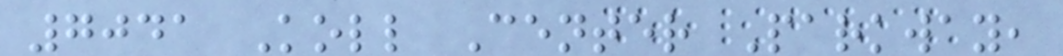7041 Koll Center Parkway,
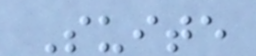Suite
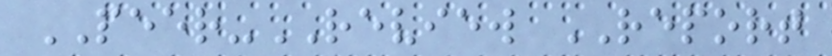PEER-REVIEW REPORT
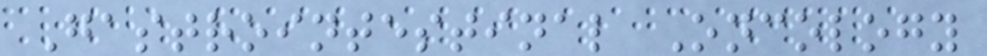Gastrointestinal Oncology
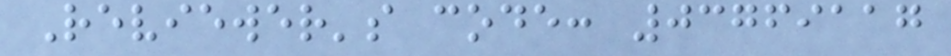Reviewer's code: 03769117
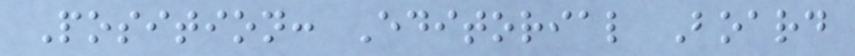Position: Editorial Board
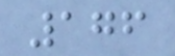176
